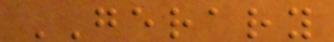GERARY
